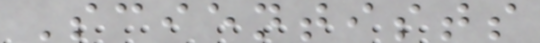Scientists
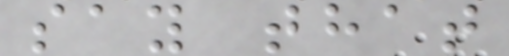say that
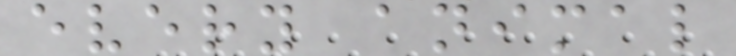every animal
